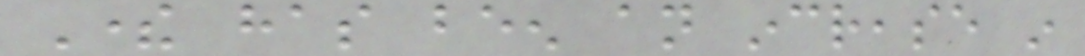There has been an increase in
